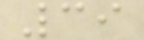39
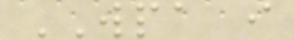WPA i
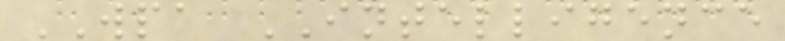WPA INTELLIGENCE
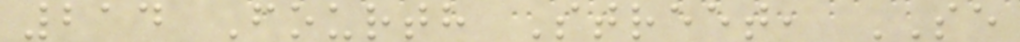214 Fourth Street, SE
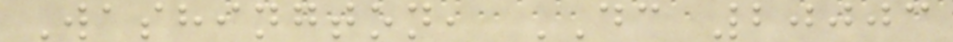Washington, DC 20003
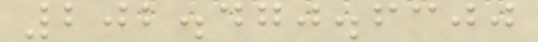202.470.6300
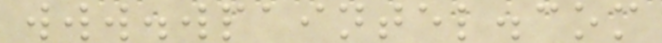www.wpaintel.com
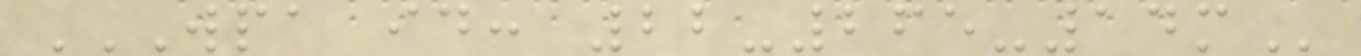WPA ID: 22-265-14M
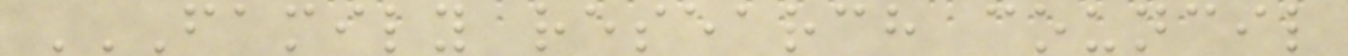FAMILY RESEARCH COUNCIL
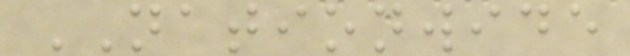NATIONWIDE
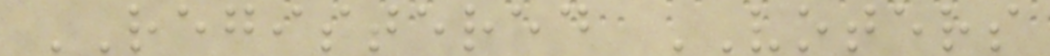REGISTERED VOTERS
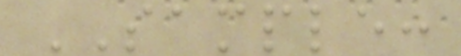SAMPLE:
